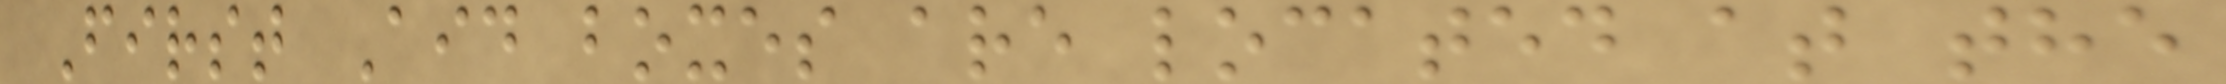First Aid boxes are located at the
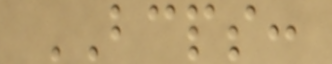BCPS:
